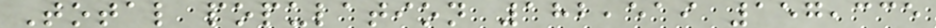Total population 182,519 157,335
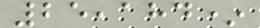25,184*
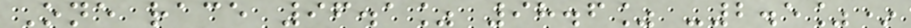One race 96.1% 98.6% -2.5%*
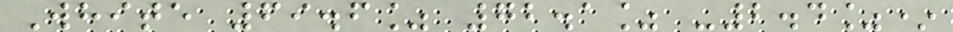White 69.6% 72.1% -2.4%*
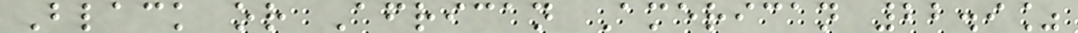Black or African American 22.9%
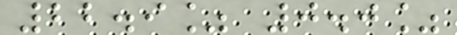22.9% 0.0%
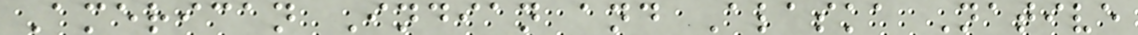American Indian and Alaska Native
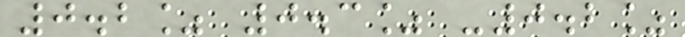0.2% 0.3% -0.2%
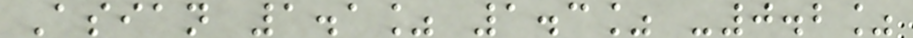Asian 1.1% 1.3% -0.2%
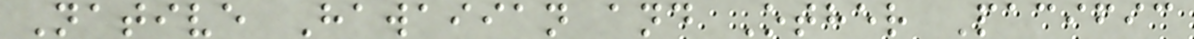Native Hawaiian and Other Pacific
